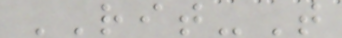RIT-T
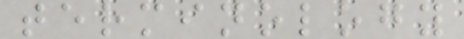terminology
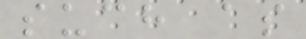such as
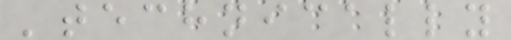'technically
